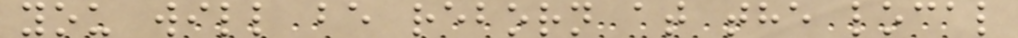you will be reborn at the local
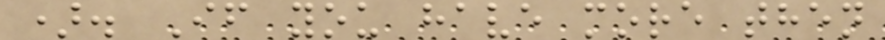). If you have more then
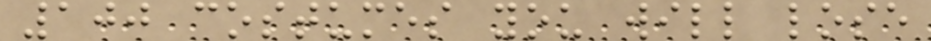100 costumes you will lose
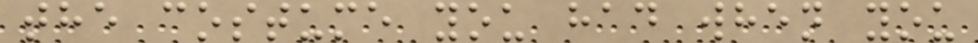the costume you had when you
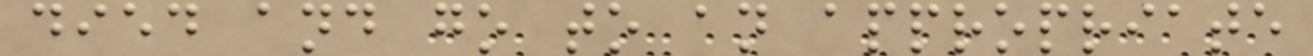died and go to an appropriate
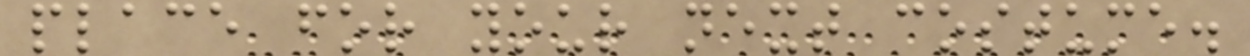place for your next costume.
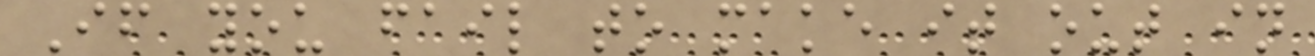If you fail to make it out in
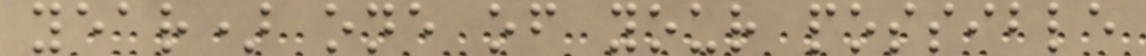year) one of your possible
